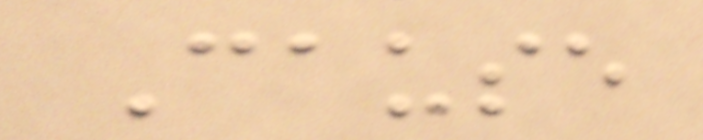Cause
